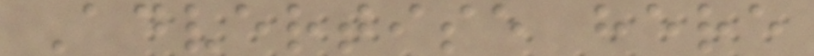Advertise here
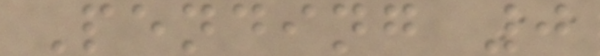Pending 0
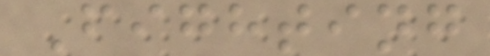Fighting
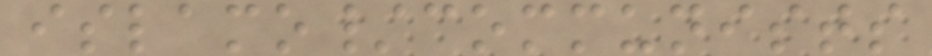islamo/communists
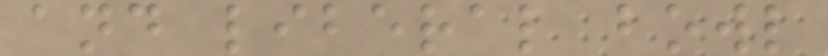and liberal bowl
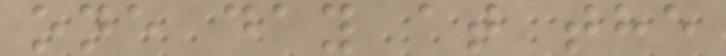one day at the
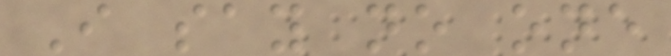I say no one
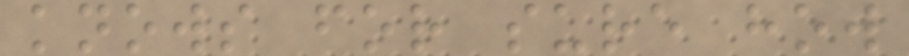knows for sure how
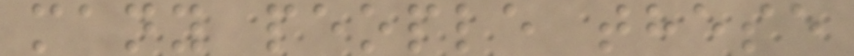many people these
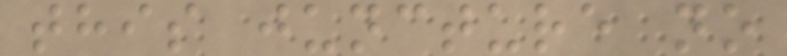this juncture no
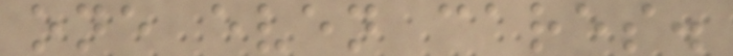one even cares.
